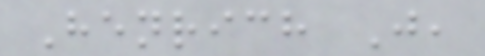Henrich J,
